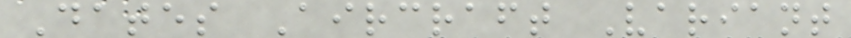Dates Aircraft Variant
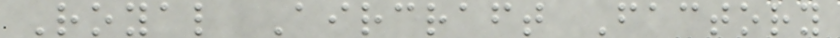Royal Aircraft Factory
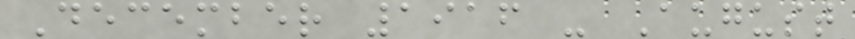December 1916 - August
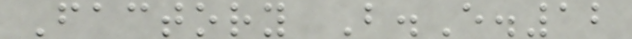Factory B.E.12
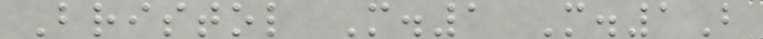Bristol M.1 M.1B
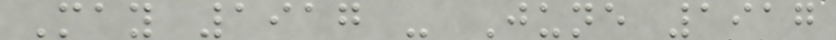May 1917 - June 1917
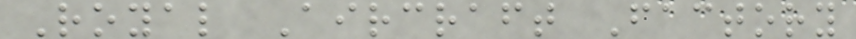Royal Aircraft Factory
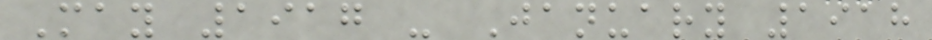May 1917 - January 1918
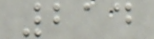214
